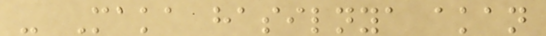- Maka hasilnya akan
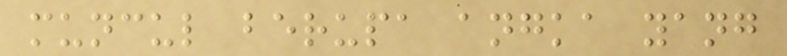muncul berupa angka yang
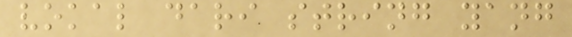vokal dari string yang
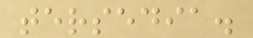tersedia.
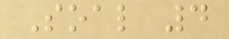Soal 4
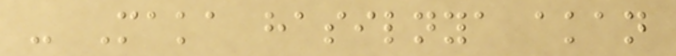- Maka hasilnya akan
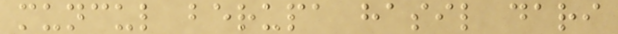muncul berupa hasil dari
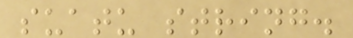suatu string.
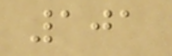101
